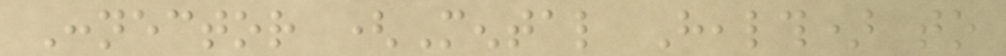Connector (Mental Health) to
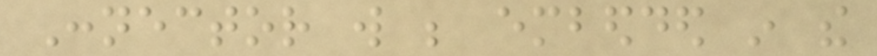Connector will be embedded in the
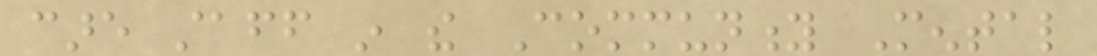care staff in the Community Mental
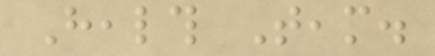Health Team.
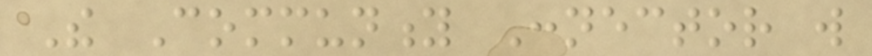The Community Connector will
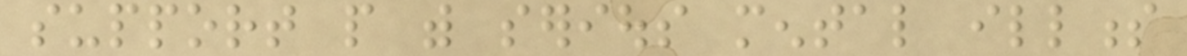support people with serious mental illness
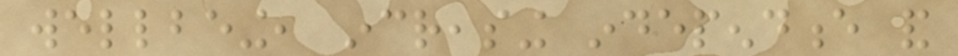wellbeing, increasing independence and
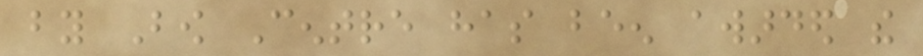by Bow Centre has been awarded the
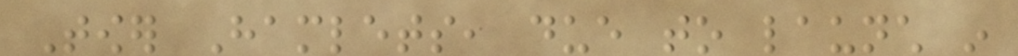Tower Hamlets, due to launch in
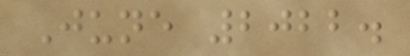June 2022.
